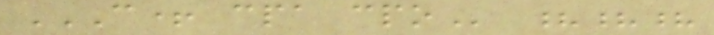C+ CPA CPO ???
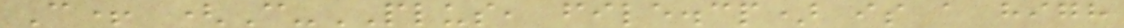C+ (C-PLUS, file.cp) is a high
